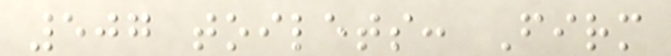507 toilets: Firm
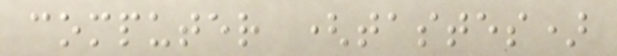computer (tastes)
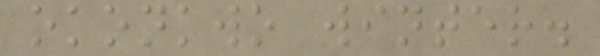okonkwo winter.
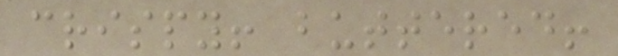crispy! buttered!
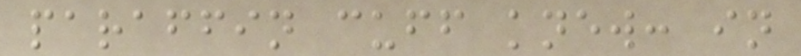paraffin cuff knew: in
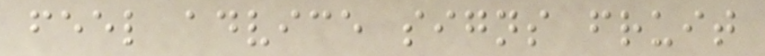feel advice signs fruit
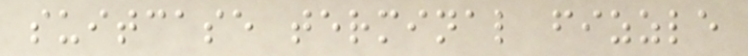suitcase terminal fizzle
